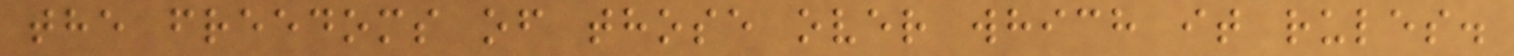the freedoms of those over which it rules.
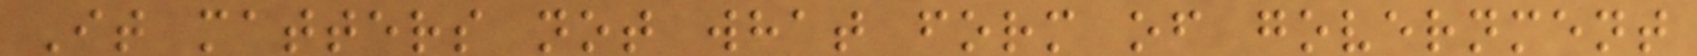It matters not what form of government
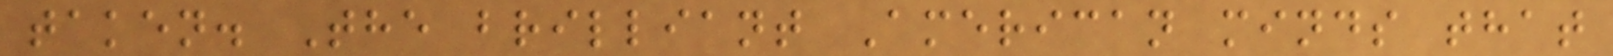taken. The brilliant American minds that
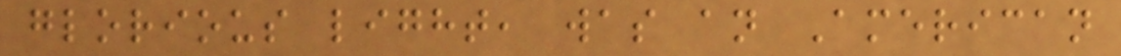glorious light, was an American
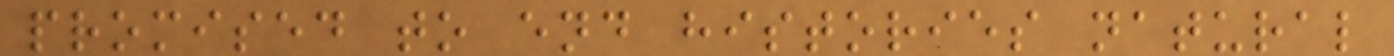promised to end histories natural
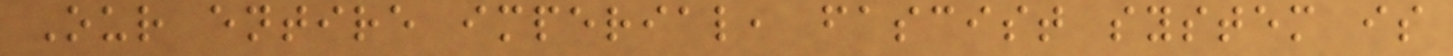Our entire imperial, fascist system is
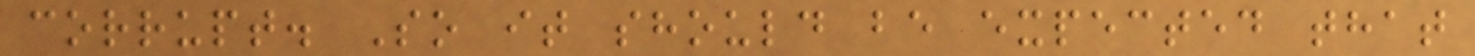corrupt. So it should be expected that
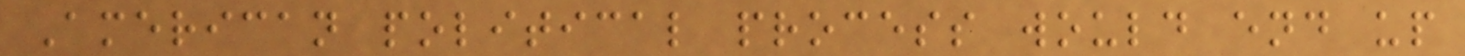American political process would end up
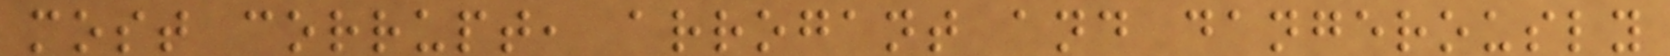most corrupt, arrogant and dangerously
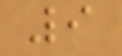9
